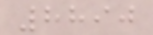8890
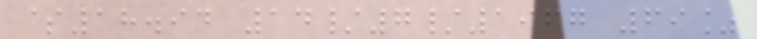$18.94 14/7/1967 69%
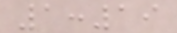1:19
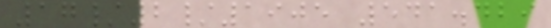17/2/1905 541.429
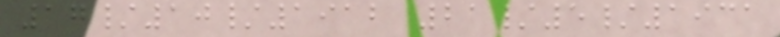17/10/1912 21/5/1931
